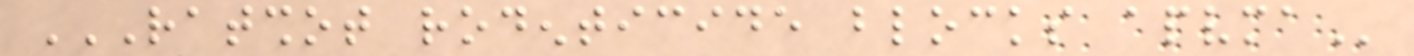RATSHOT RODENTICIDE BLOCKS APVMA
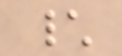\
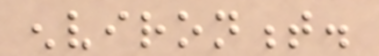environment.
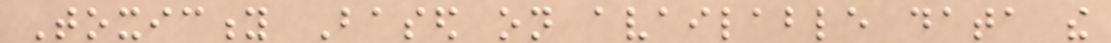Toxicity Based on available data the
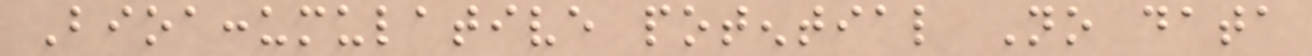Bioaccumulative potential No data
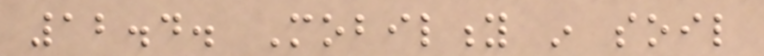12.4. Mobility in soil
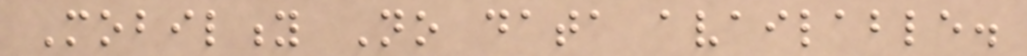Mobility No data available.
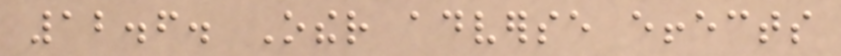12.6. Other adverse effects
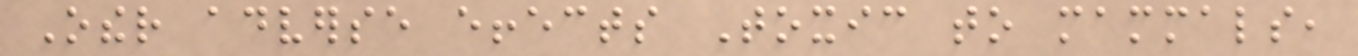Other adverse effects Toxic to mammals,
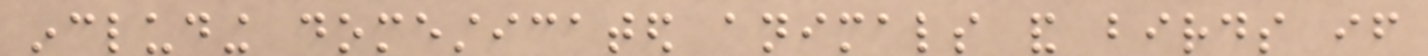including domesticated animals and birds if
